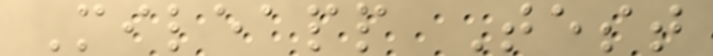Mileapp Test
